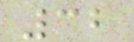32
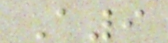A9
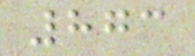873
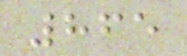865
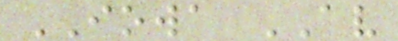IOWA AV
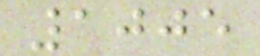1005
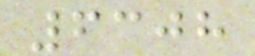6308
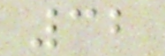32
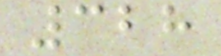328
